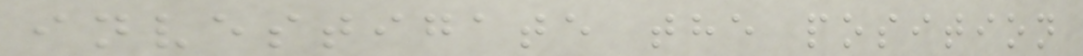investigate the position
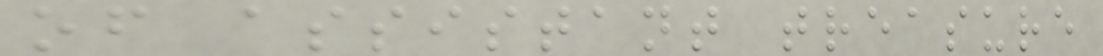of assistant treasure
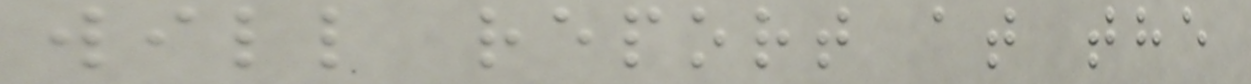will report at the
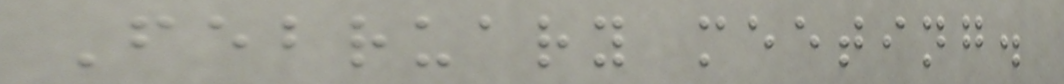February meeting.
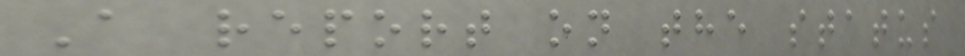A report on the status
